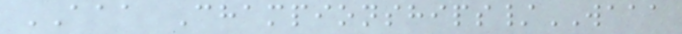AAA Championships/WAAA
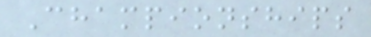Championships
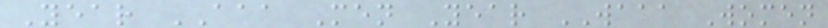Year AAA Men Year WAAA Women
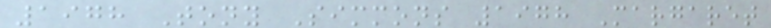1978 Tony Simmons 1978 Margaret
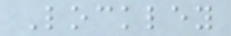Lockley
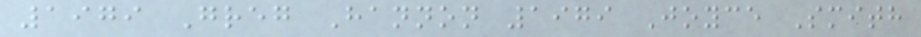1979 Greg Hannon 1979 Joyce Smith
